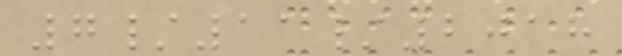7/11/2018
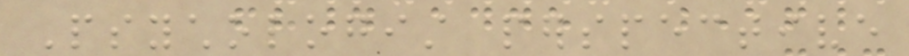Psychologist perspective
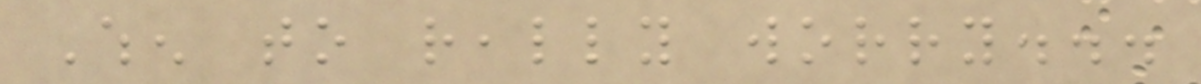When to really worry...
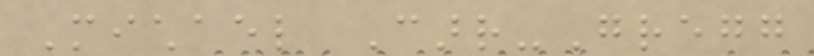Michael Carr-Gregg
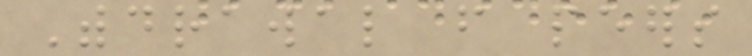Withdrawal from peers
